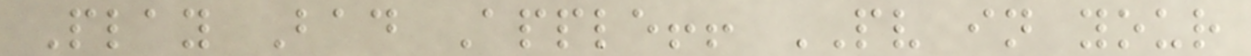Play Bad Apple!! PV in your
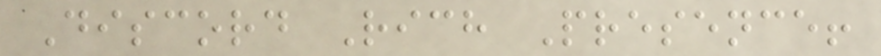Discord Rich Presence!
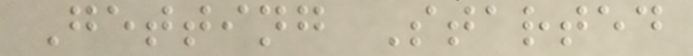Getting Started
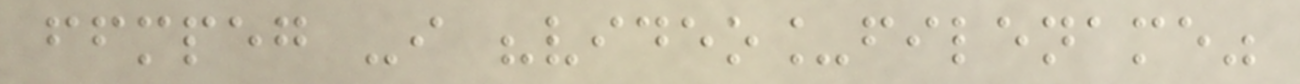ffmpeg -i "video_filename"
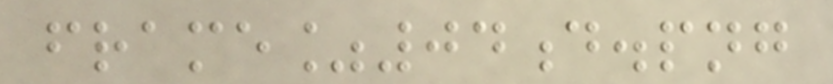frame%04d.png
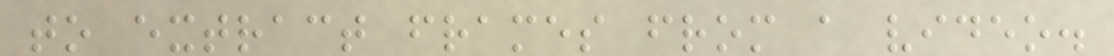to extract frames from a video.
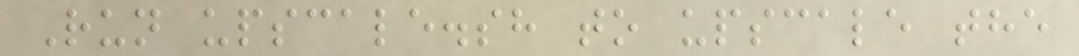Run upscale.sh to upscale the
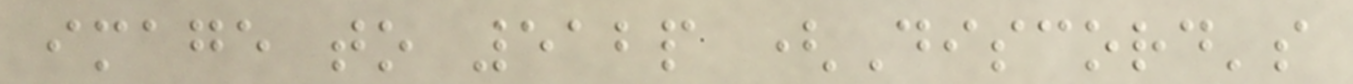image to 512p (Discord's
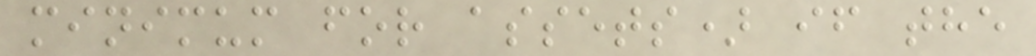minimum for assets) if the
